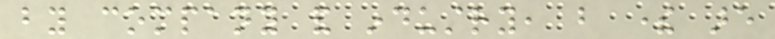by company and industry, but there are
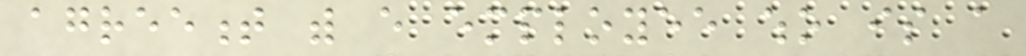agreement with every employee who is a
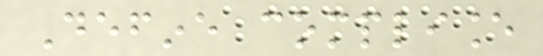Define compliance
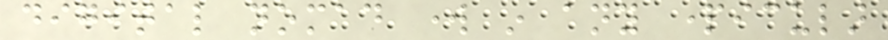digital nomad work in any particular
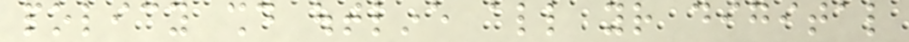policy should outline all your digital
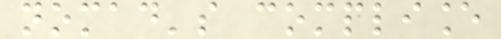nomad's compliance
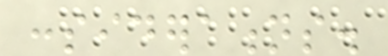considerations.
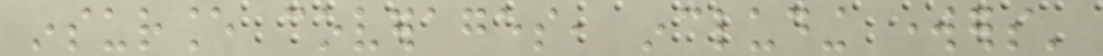insurance coverages, including workers'
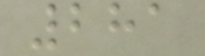281
